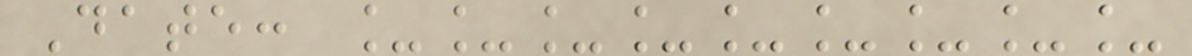Date: _________
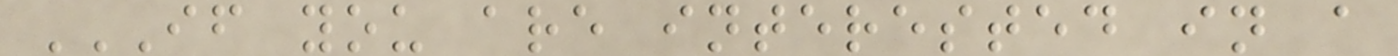IF YOU ARE INTERESTED IN A
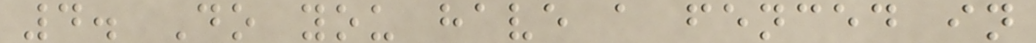4. Do you have a fenced in
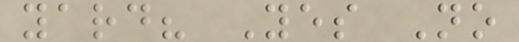yard? Yes No
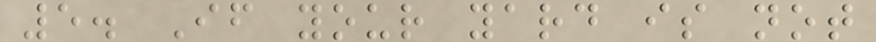5. If your yard is not
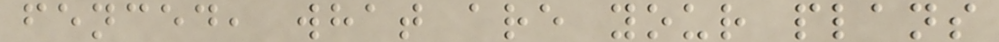fenced, what are your plans
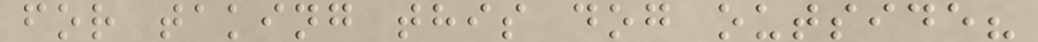for taking this dog outside?
